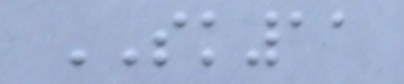SK11
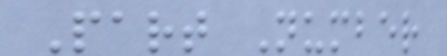Part Number
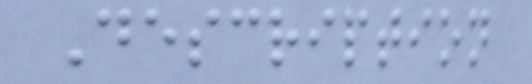Description
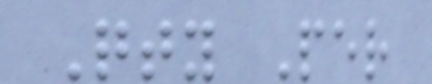Qty Per
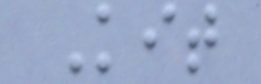Kit
